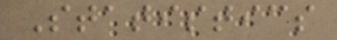Statistics
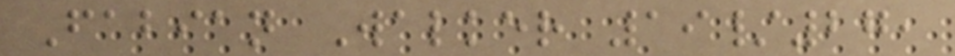Fabian Walker 19/27,
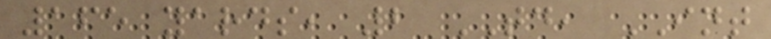165 yards, 2 TD, INT
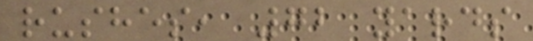rushes, 72 yards
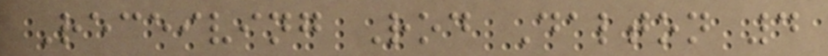Receiving Rod Dalton 4
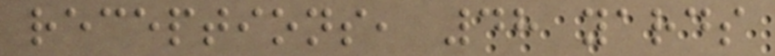receptions, 48 yards
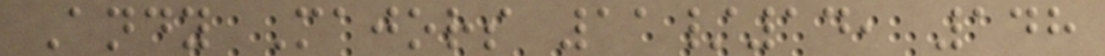Andy Majors 11/14, 148
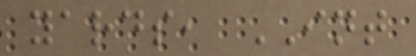yards, INT
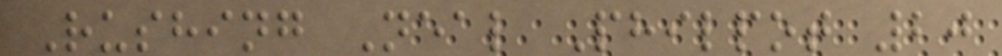Rushing Neal Philpot 20
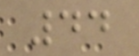44
